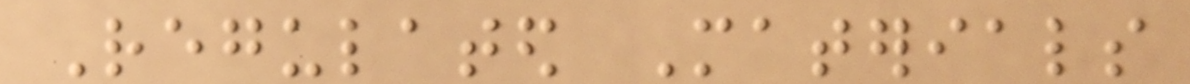Regulated Materials
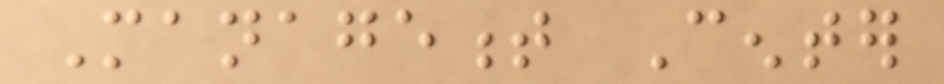Management Center
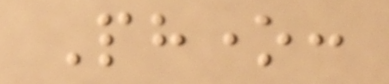Phone:
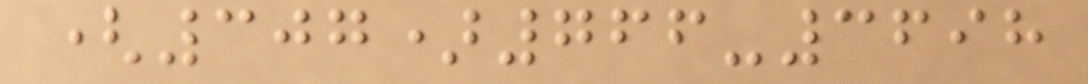(307)766-3698
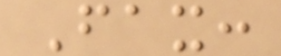Fax:
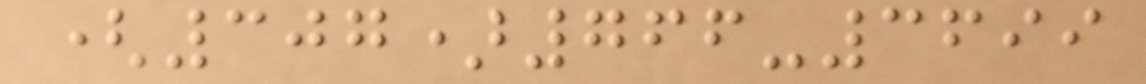(307)766-3699
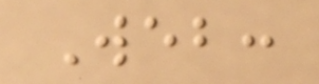Web:
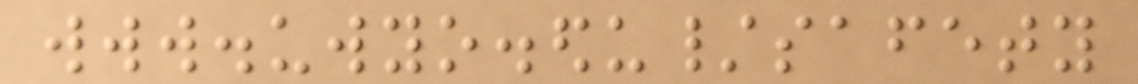www.uwyo.edu/safety
